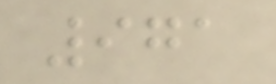971
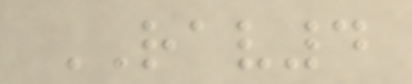RAV4
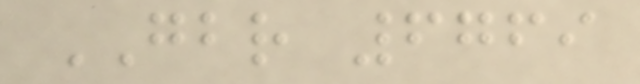GBR 6769
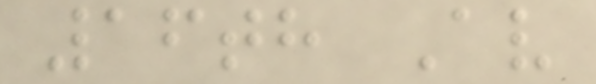16th Av
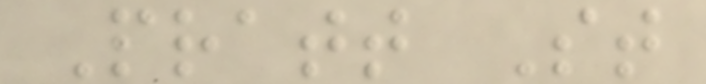Pratt St
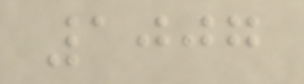1007
